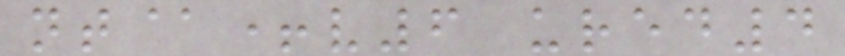nt@+v6 ured4
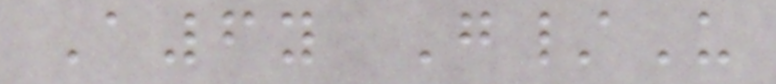A6y G/U
